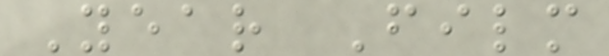Year Film
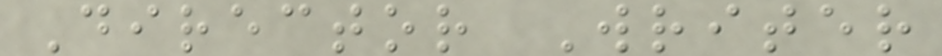Director Writer
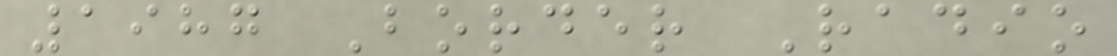1987 Border Radio
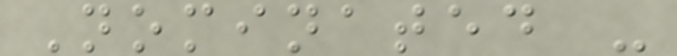Nominated -
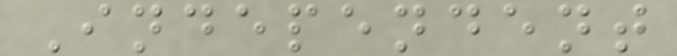Independent
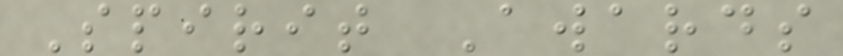Spirit Awards
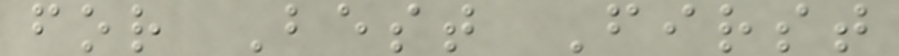for Best First
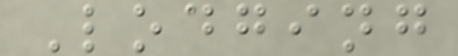Lodging
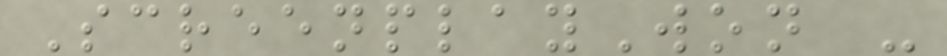ScreenplayWon -
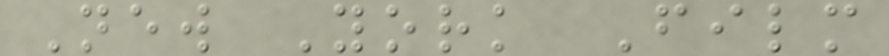New York Film
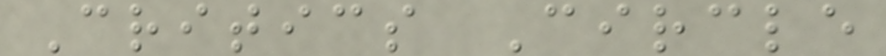Critics Circle
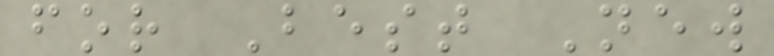for Best New
